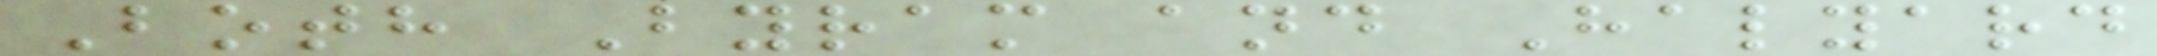Both Byram and Halyard
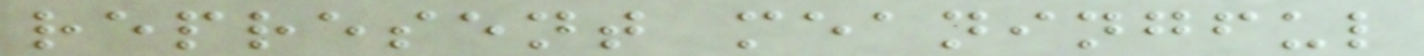represent meaningful
